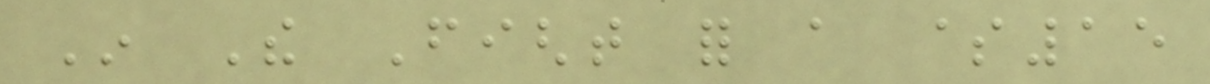In The Fight for a $15
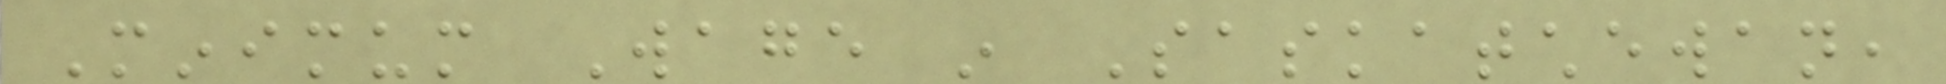Minimum Wage in Saskatchewan,
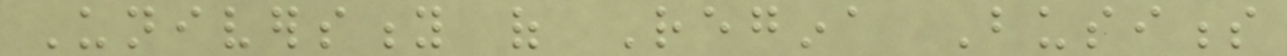University of Regina Business
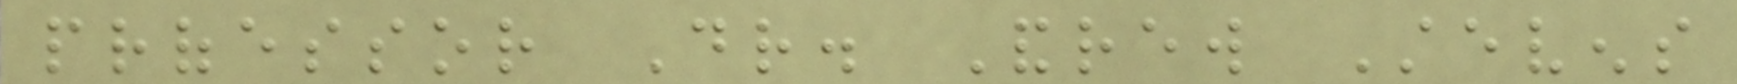professor Dr. Andrew Stevens
